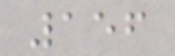156
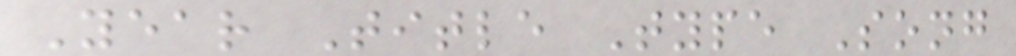Year Title Type Song
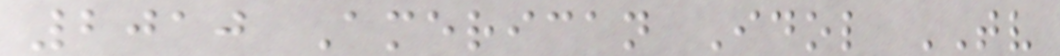2010 American Idol TV
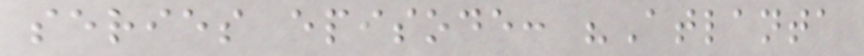series episode: "Atlanta
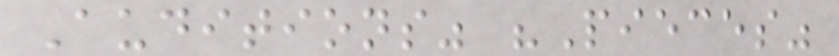Auditions" "Pieces"
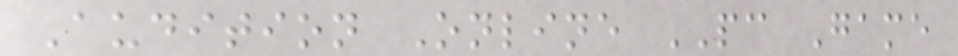Audition Online PC Game
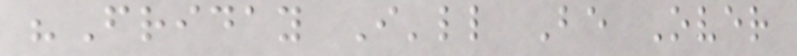"Friday I'll Be Over
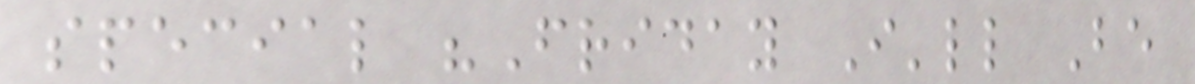special "Friday I'll Be
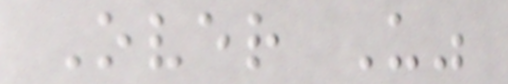Over U"
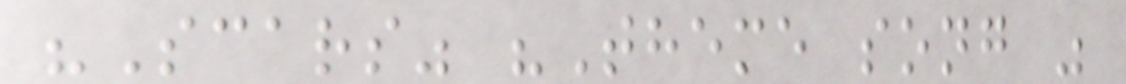"Scars" "Theme song "
